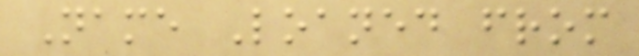Name Loaned from
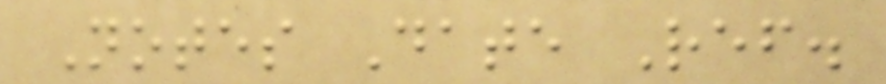Notes Date Ref.
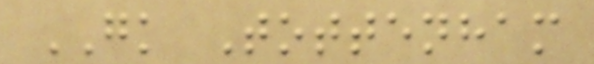GK Tottenham
